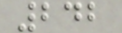242
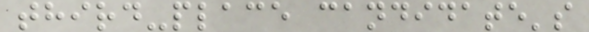third-place candidate's
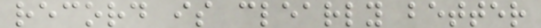record is clearly better
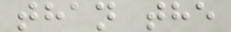than the
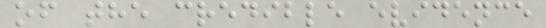of the credible evidence
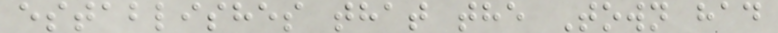establishes that the Town had
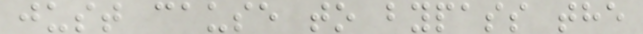just cause to bypass the
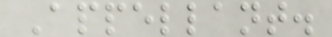Appellant.
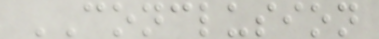CONCLUSION
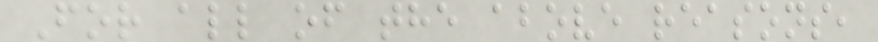For all of the above reasons,
